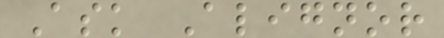Ask Alignor
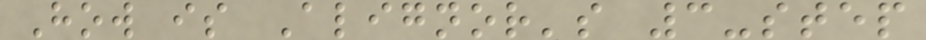How is Alignor's 3-step
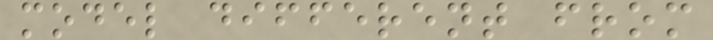model different from
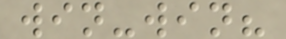win-win?
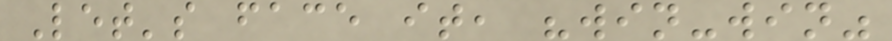Let's face it, "win-win"
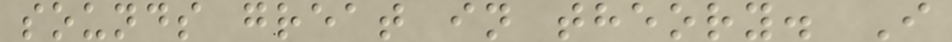sounds great in theory. I
